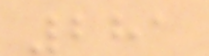281
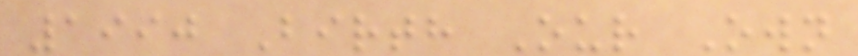1990 Birth Our Own
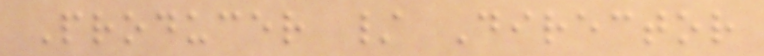Producer / Director
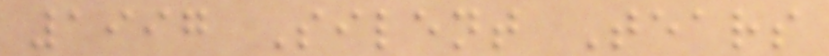1997 Silent Tears
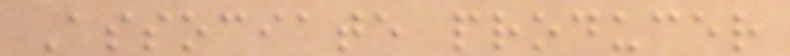Associate producer
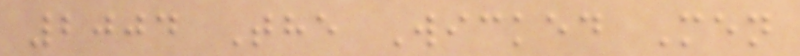2004 The Wicked Men
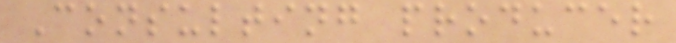Consulting producer
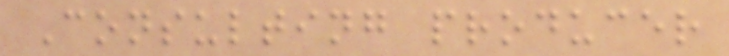Consulting producer
